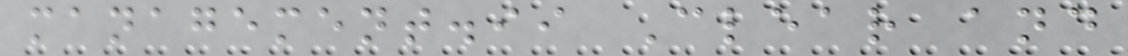management.ii Clear and
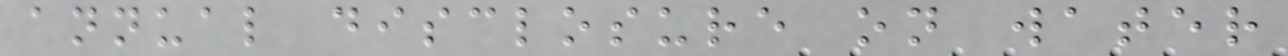annual disclosure on water
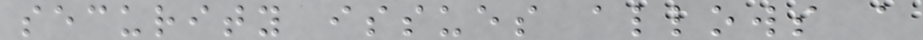security issues allows a
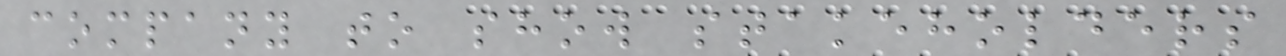company to show stakeholders
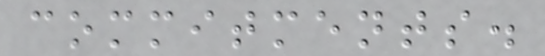commitments.
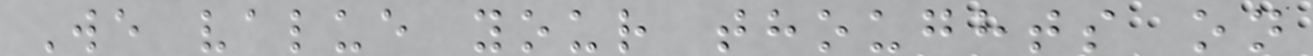We value your thoughts on
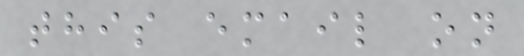this email on
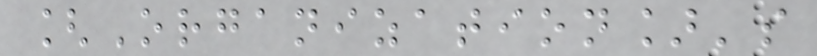[Organization]'s
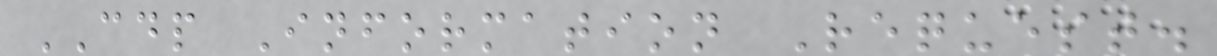CDP Information Request.
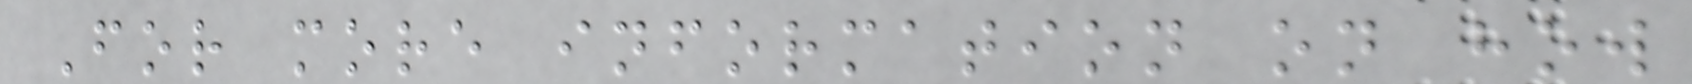For more information on how
